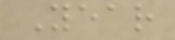Year
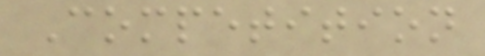Competition
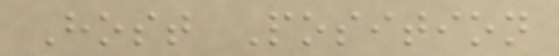Host Position
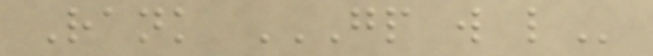Rank GP W L
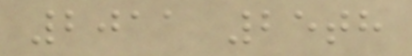2011 25th
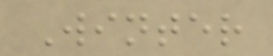Winter
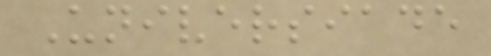Universiade
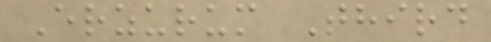Erzurum Third
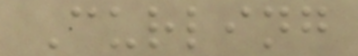Curling
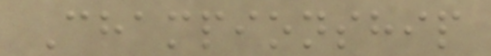Championship
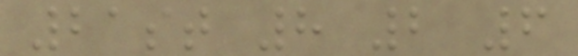21st 8 2 6
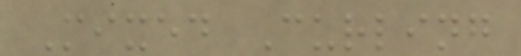Mixed Curling
